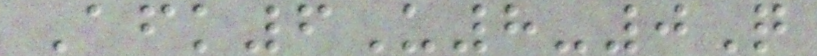Afk6U8-0Q
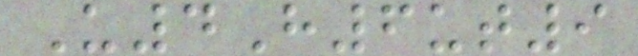U4H6ut9
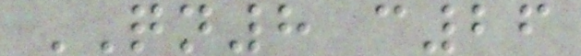QN8 c26
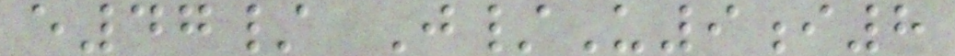e47/ J/U9i8
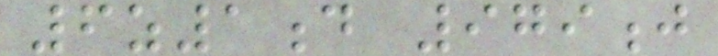6z1d 979j
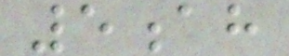5ah
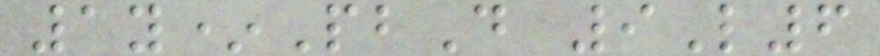1y*PbD 9L6
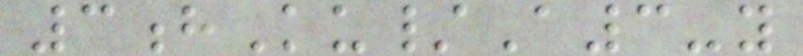3hKu/A3-y
